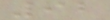92
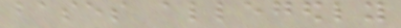bases allegedly
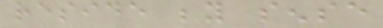reside beyond sense
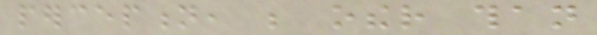perception, be other than
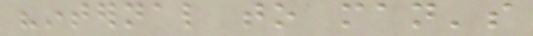"internal to man's
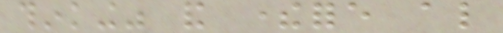thinking" and therefore also
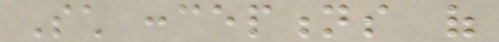Such conceptions of
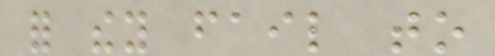for they fail to
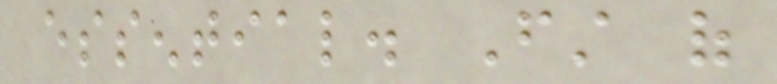essential. First of
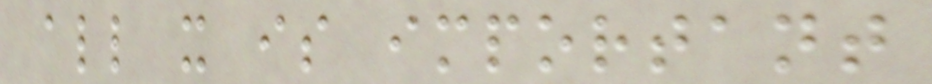all it is important
